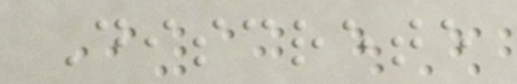Discrete
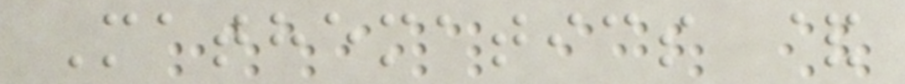Mathematics &
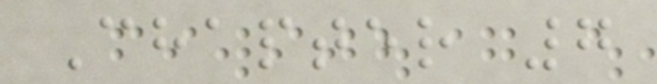Chapter 7
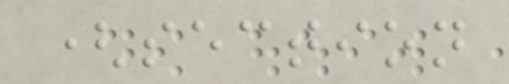(section
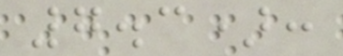7.3):
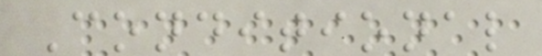Conditional
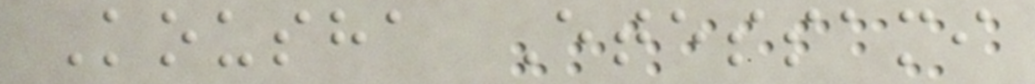Kousha Etessami
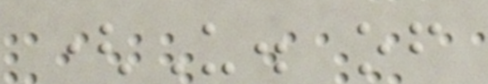(U. of
